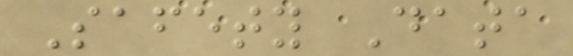Safety Data
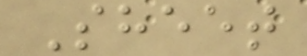Sheet
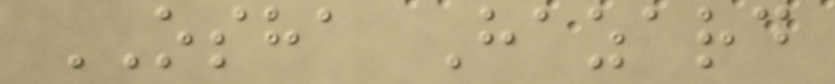OSHA Hazard
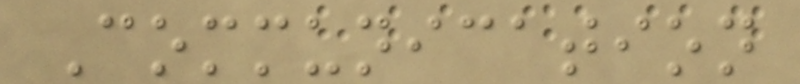Communication
